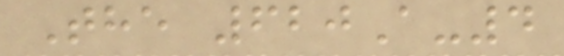The 620A-4
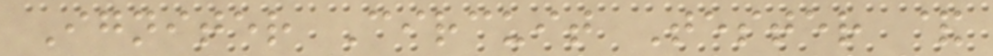Igniter Circuit Tester &
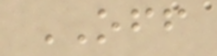OFF
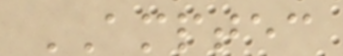AMPTEC
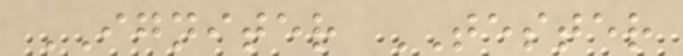IGNITER TESTER
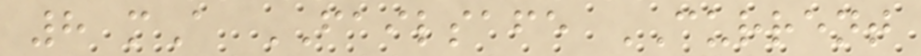8 mA FAILSAFE CURRENT
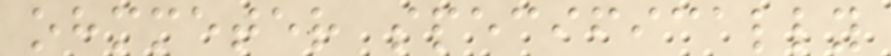ohmmeter specifically
